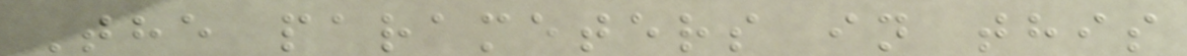The parameters in this
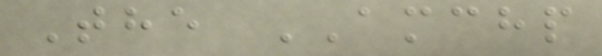The AMCHP
